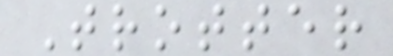Trotter
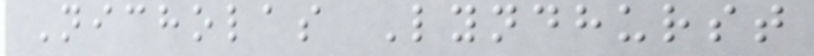Nicholas Lyndhurst
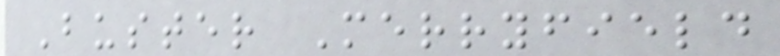Buster Merryfield
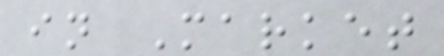in Market
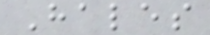Hales
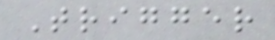Trigger
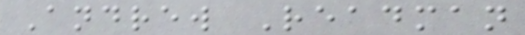Andrew Readman
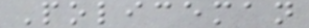Policeman
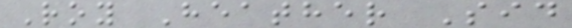Roy Heather Sid
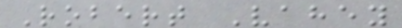Robert Vahey
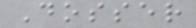Dosser
